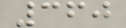360
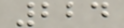224
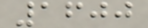1600
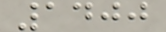1400
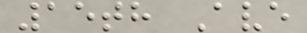15th Ave
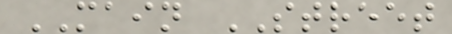MAIN STREET
